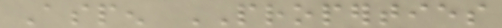Aspen PROPERTIES
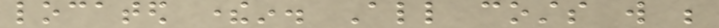located therein. All costs will be
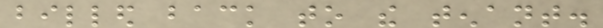billed back to the tenant.
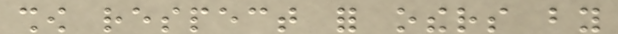show respect for others by
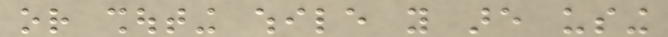or shouting while you are using
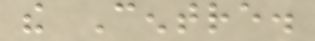the Centre.
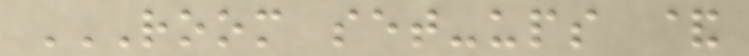ROOM SET-UPS &
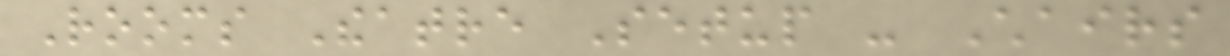Rooms Theatre Setup - Chairs
